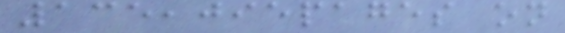135,095pages on
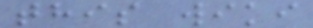this wiki
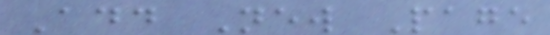Add New Page
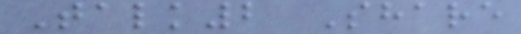Talk2 Share
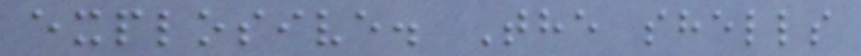explosive. The shells
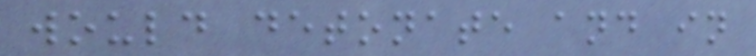would detonate and in
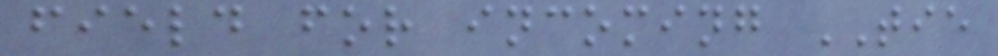field for incoming TIE
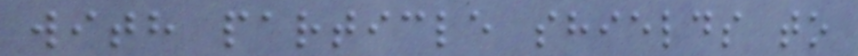with particle shields to
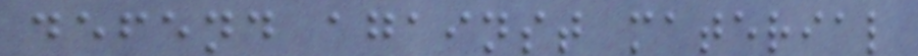defend against material
